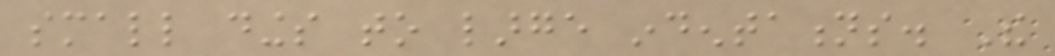small dings to large indentations. The
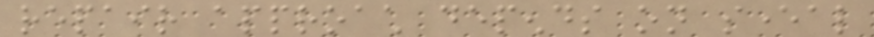repair approach depends on several
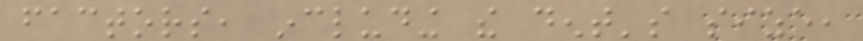factors, including the dent's size,
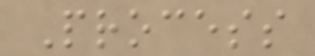Process
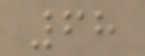68
